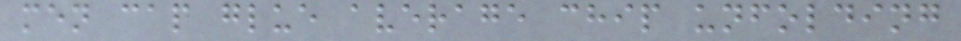men cap glue average chip unfolding
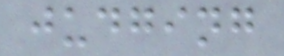judging
